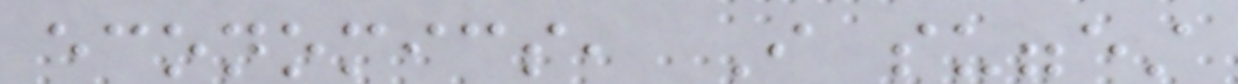economics, I suggest
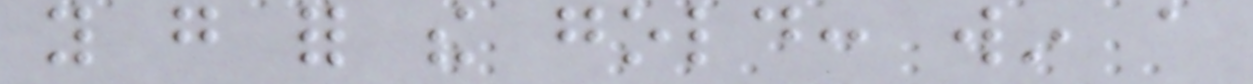you go for the gold: win a
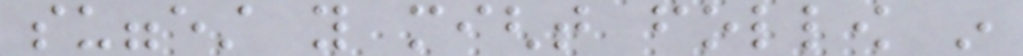suggest you might follow in
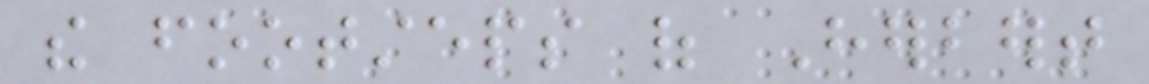the footsteps of Herbert
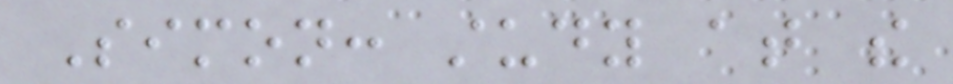Simon: study at the
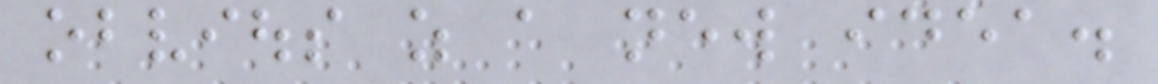obvious as a new idea.
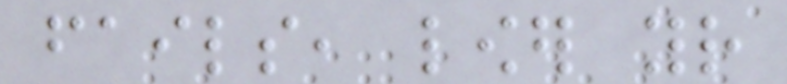fails, lower your
